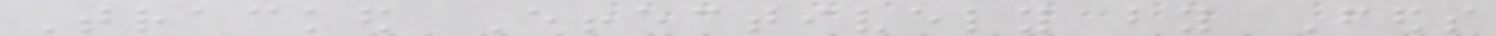Tracked Effectively by Feds
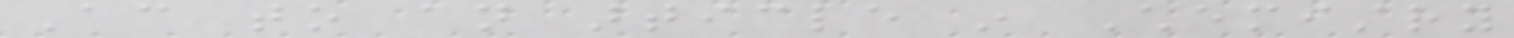According to an article in Chemistry
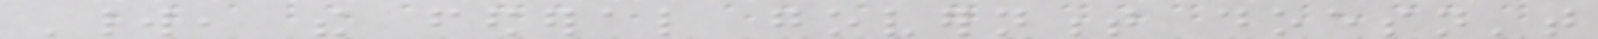World, the federal government doesn't
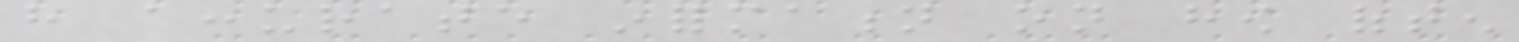have accurate information on how often
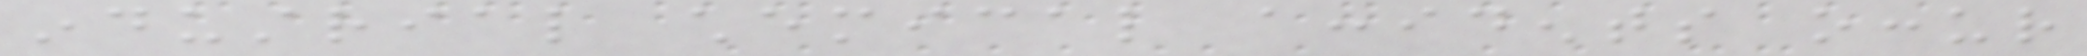industrial chemical accidents occur
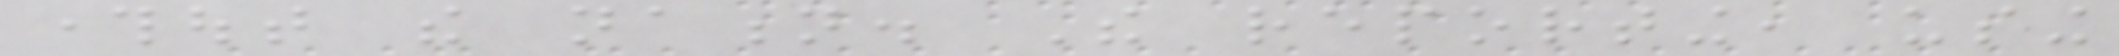throughout the nation. The reporting, using
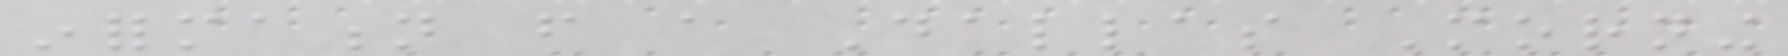information from a Dallas Morning
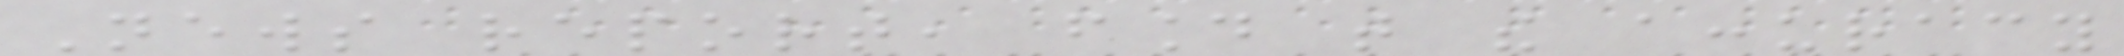News report, found that the accuracy
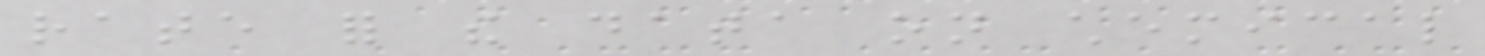rate for the data on chemical
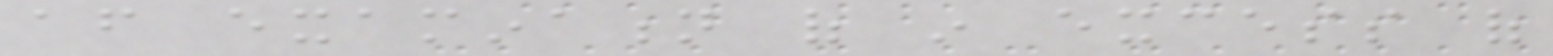after examination of in excess of
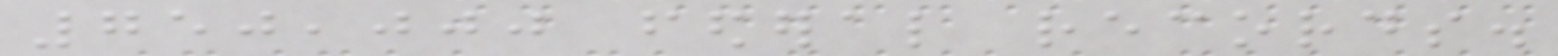750,000 federal records.
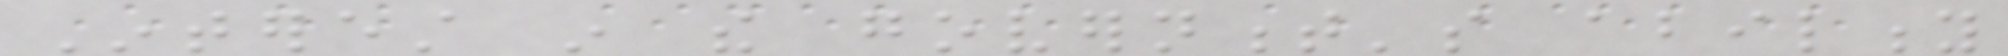Interest in the government's ability
